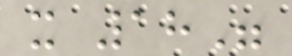x 18"
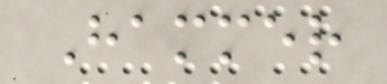Hammer
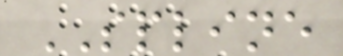SPLINE
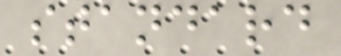standard
